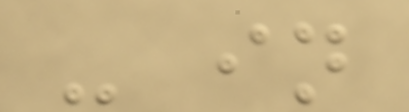- in
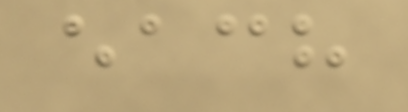each
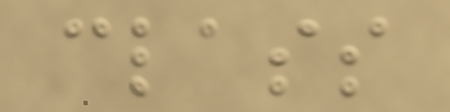class
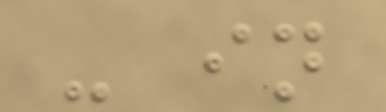- in
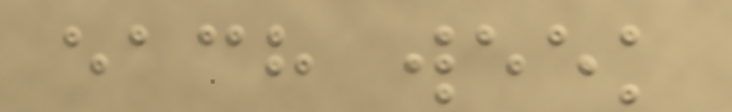each week
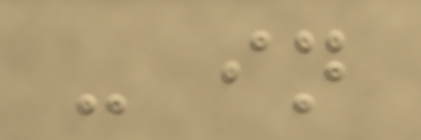- in
